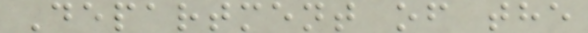Department of the
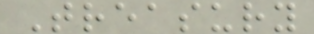Treasury
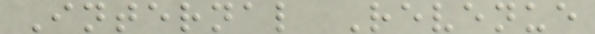Internal Revenue
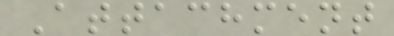Attachment
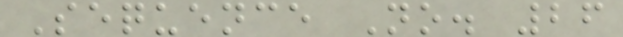Sequence No. 26
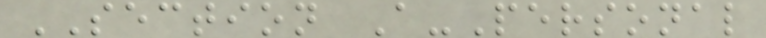SECTION A-Personal
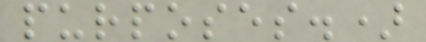purposes.)
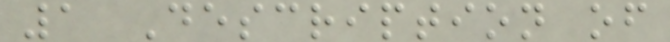1 Description of
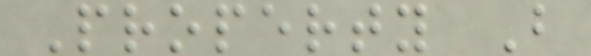Property B
